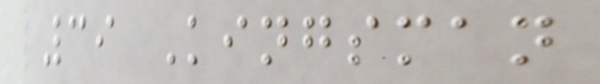39 Kingsman
